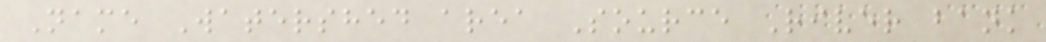Name Watershed area Source River bank
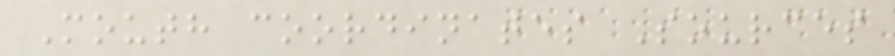Mouth coordinates Sources
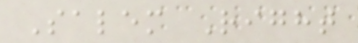Salem Right
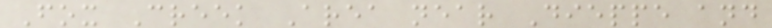Fox Creek Area near Dieppe and
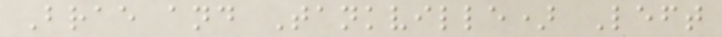Brae and Tankville) Left
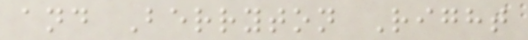and Berryton Right
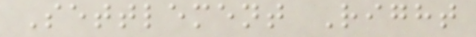Settlement Right
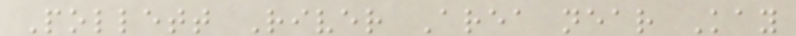Pollett River Area near Kay
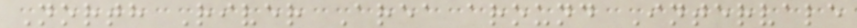North River Area around Intervale
